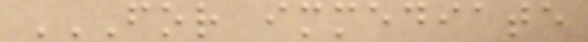FOR IMMEDIATE
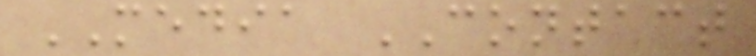MEDIA CONTACT
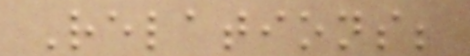Relations;
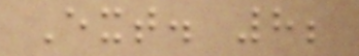Ext. 8;
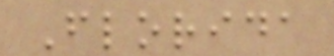Florida
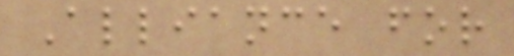Alliance for
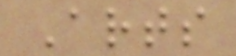Arts
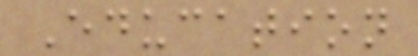Education
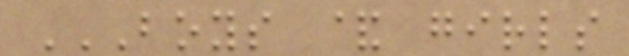BOYS & GIRLS
